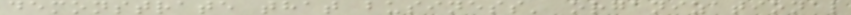demonstrate that business' organizational
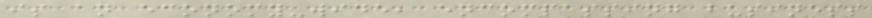is an economy-wide, encompassing business
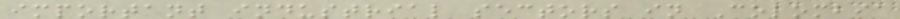important industrial sectors in Colombia
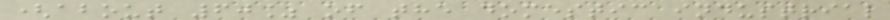(about 60% of the domestic industrial
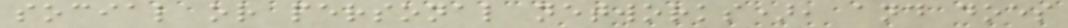social or personal networks), and does
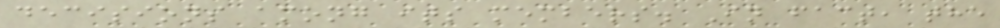decisions among its members. In fact, the
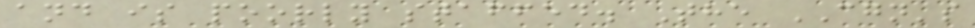and is poorly staffed. The CGN's
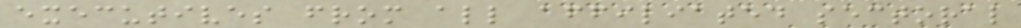executives from all affiliated sectoral
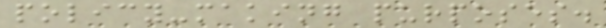policy-making purposes.
